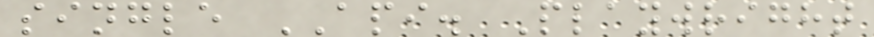single API. Playwright
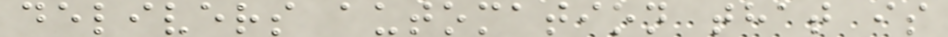delivers automation that is
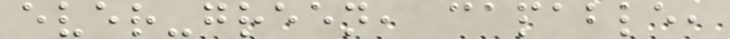ever-green, capable,
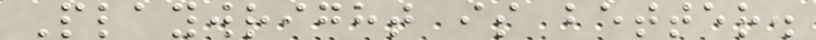Playwright is better.
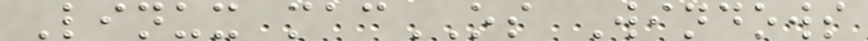Linux macOS Windows
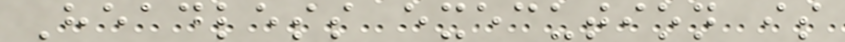Headless execution is
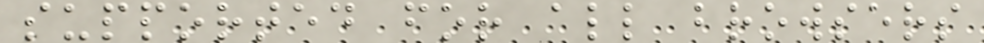supported for all browsers
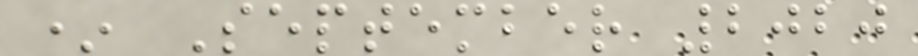* September 2020
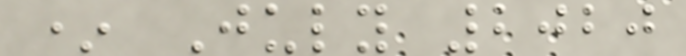* July 2020
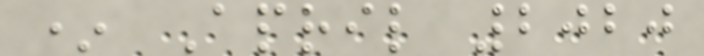* April 2020
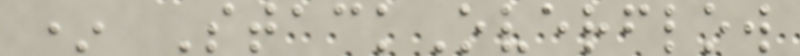* StackOverflow
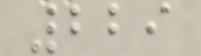229
